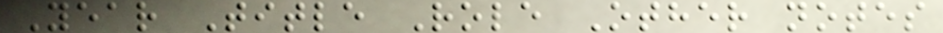Year Title Role Other notes
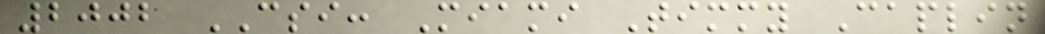2002 CSI: Miami Timmy Caplin
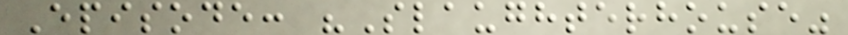Episode: "Slaughterhouse"
